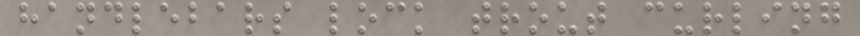handlebars lock trout curling
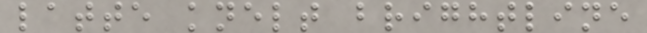latte knelt brightline
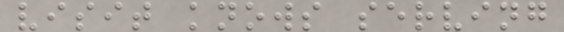visit knows serving
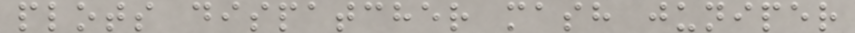plots dispatcher mash juniper
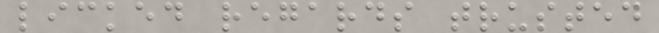licked regards trusted
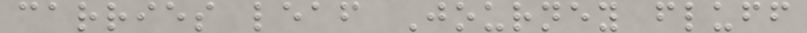carries leaf Journey fluff
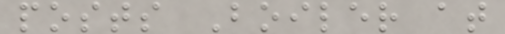posts Boiler at
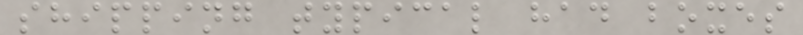shipping typical had boxes
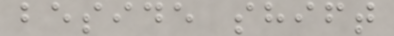beside shift
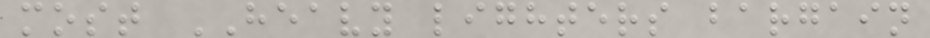most HEAVY lighters bargain
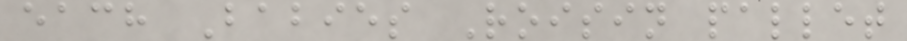each Babies Roisin pallet
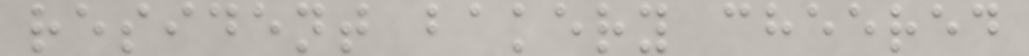resident bakery cheered
